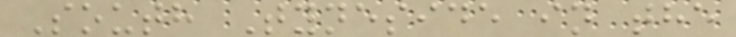South Tyneside in the
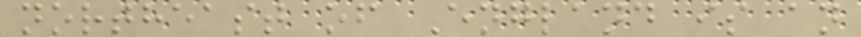northeast of England is an
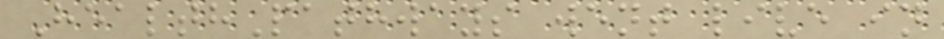HealthPathways went live in
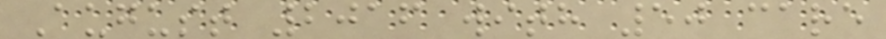August 2016 with 50 care
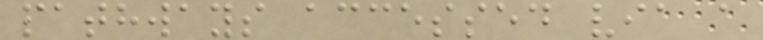pathways accessed via a
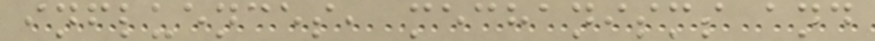influences, mechanisms and
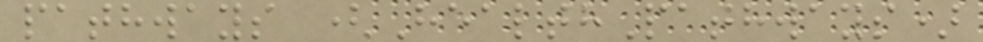pathways (HealthPathways)
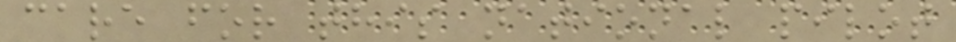care for this national pilot
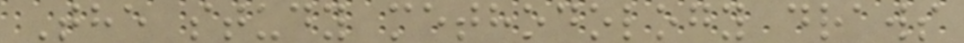The study methodology draws
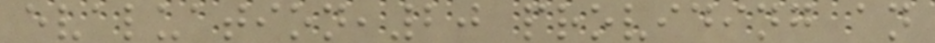evaluation,20 providing an
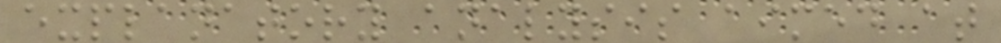explanatory analysis aimed at
